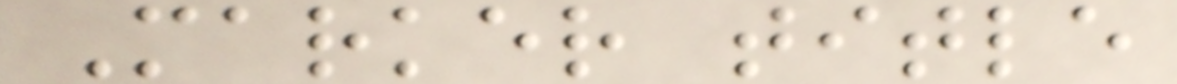Marker title
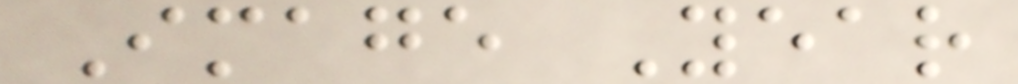Image Year
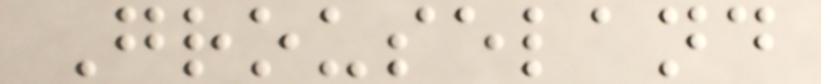Grouseland
